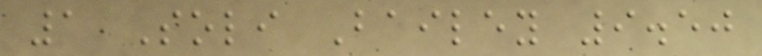1 Soli Bailey 9.50
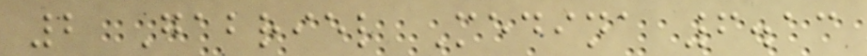2 Gabriel Medina 6.13
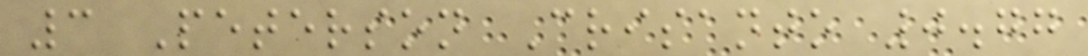3 Peterson Crisanto 0.77
